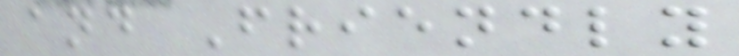and Friendly
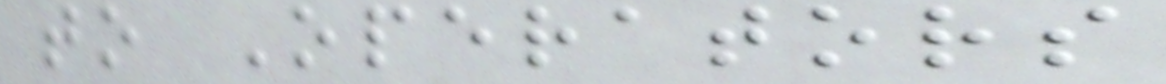to Operators
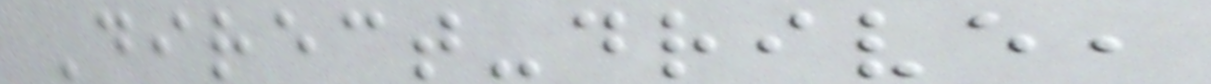Direct-drive,
